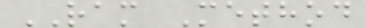RAM Method
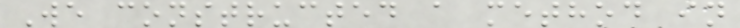We constructed a method in
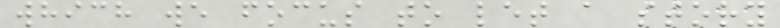which we focus to let a story
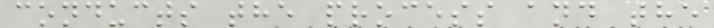conducts the process and the
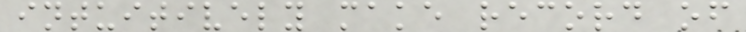intuitively make record of
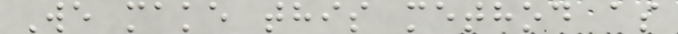We make this method as
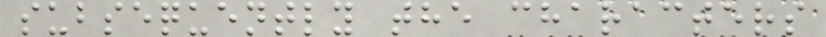subsequently the characters
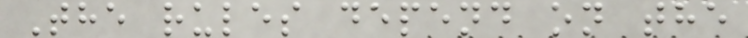The rules depend on the
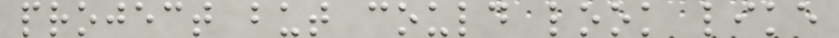project but could look like
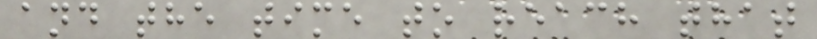and the time to reach that
